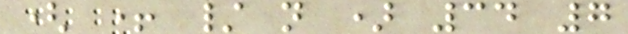( + / n ) 34 7
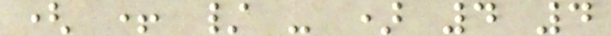( + / - ) 4 4
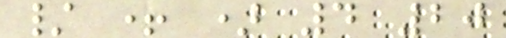/ + ) 4 20
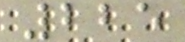225
